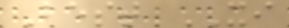Best XI
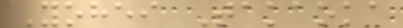Yohei Takaoka
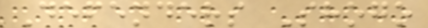Defenders Shogo
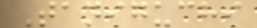Taniguchi
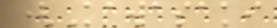(Kawasaki
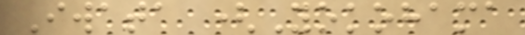Iwata (Yokohama
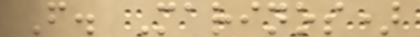F. Marinos)
